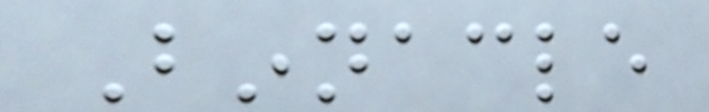Binnacle
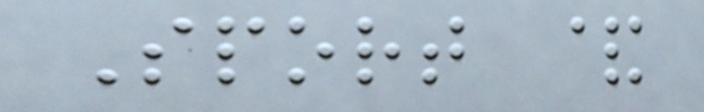Sport &
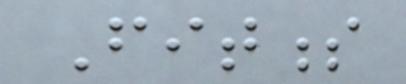Fitness
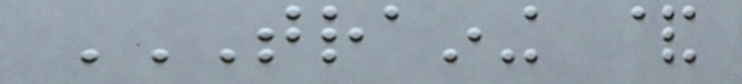TRAINING &
